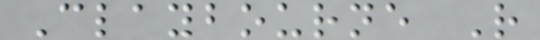Claybourne R
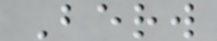Berw
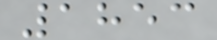1853
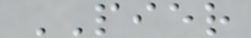PIER
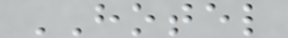HOTEL
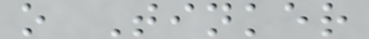o Tinker
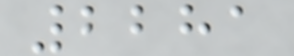2281
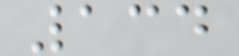134
